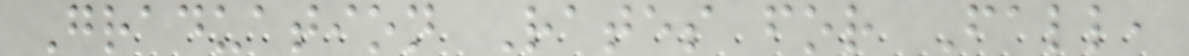Graduation Rates for Fall,
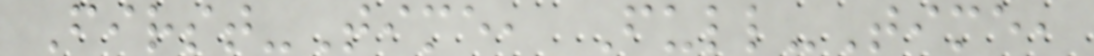First-Time, Full-Time,
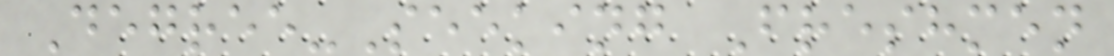Degree-Seeking Freshmen
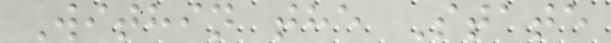Within the State
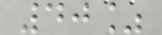40%
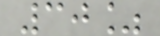30%
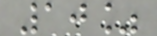10%
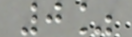0%
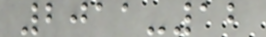2011-12
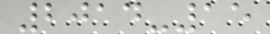2014-15
